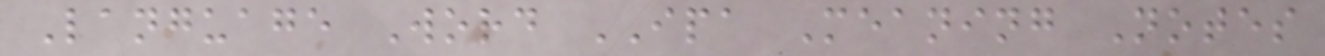Language Word IPA Meaning Notes
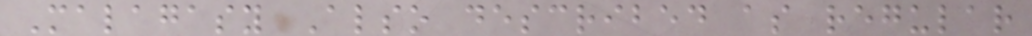Malagasy Also described as regular
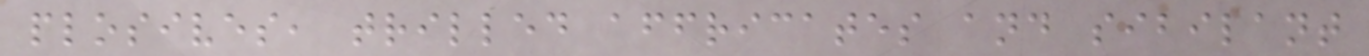plosives, trilled affricates and sibilant
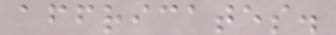affricates.
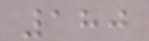180
